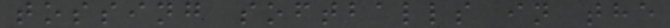tossing softballs in the
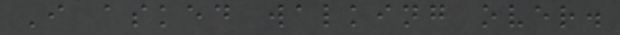I asked walking over.
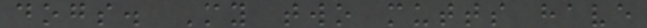dogs. My two mutts have
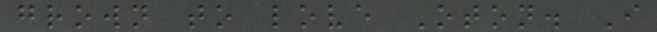grown to love Oton. I
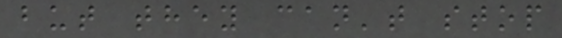but they can't stop
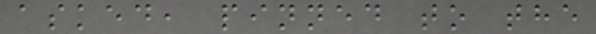asked, pinned to the
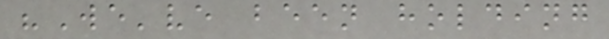"We've been holding
